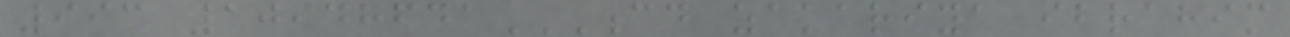993 10948641CD ZAKARIYA IBRAHIM
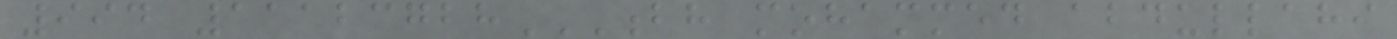994 11123728BH MOHAMMED ABDULLAHI
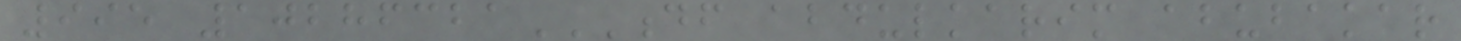995 10286321DF ABDULKARIM ABUBAKAR
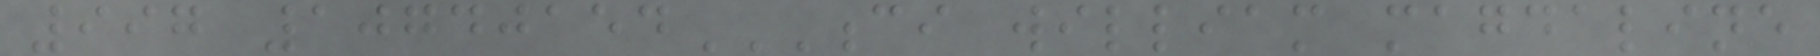997 10740154CI WILLIAM MAGDALINE
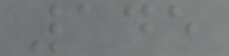145
